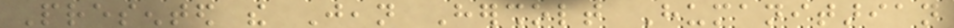Presented the Jean Hersholt Humanitarian
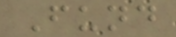Fund
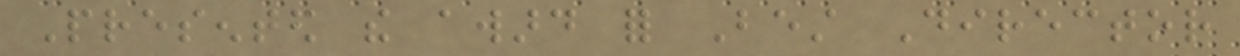Presented the award for Best Director
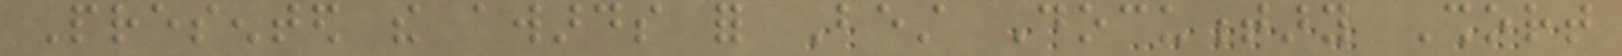Presented the awards for Best Documentary Short
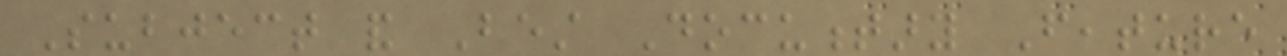Subject and Best Documentary Feature
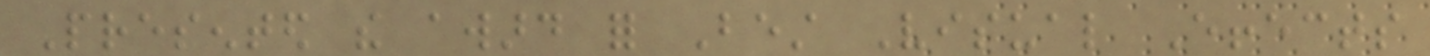Presented the award for Best Visual Effects
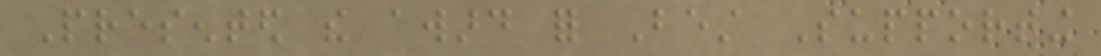Presented the award for Best Supporting
